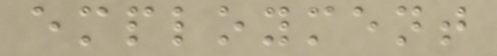employment
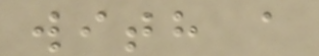with a
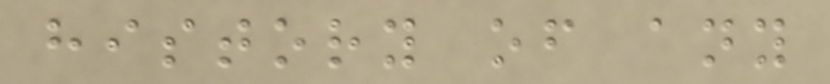history of any
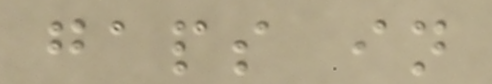gaps in
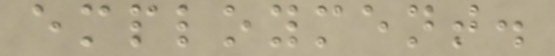employment.
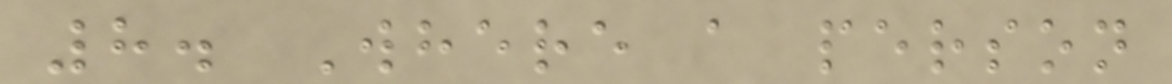8. Where a person
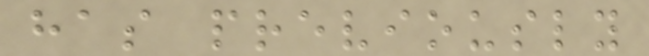has previously
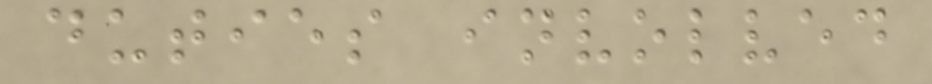duties involved
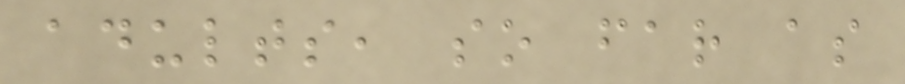adults, so far as
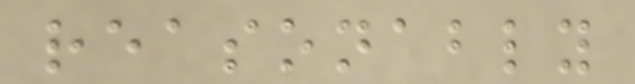reasonably
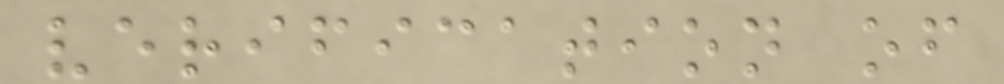verification of
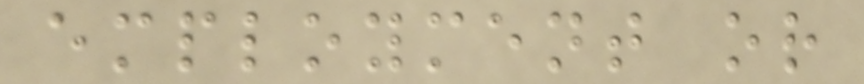employment or
